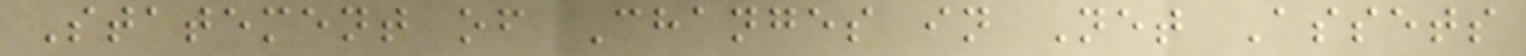Statement of Changes in Net Assets
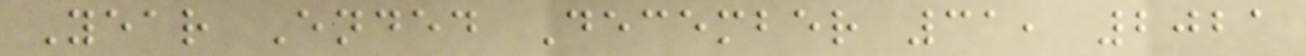Year Ended December 31, 2021
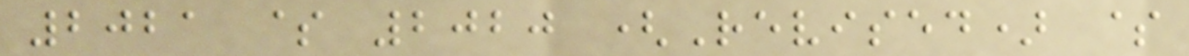2021 $ 2020 (Revised) $
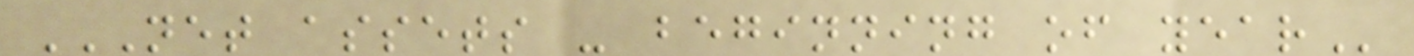NET ASSETS - BEGINNING OF YEAR
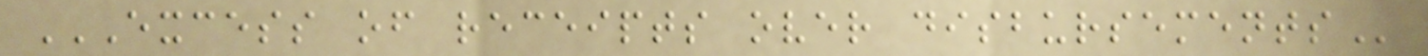EXCESS OF RECEIPTS OVER DISBURSEMENTS
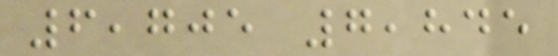6,705 7,845
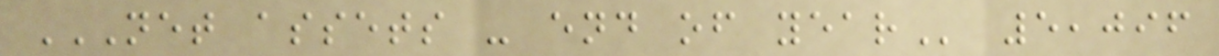NET ASSETS - END OF YEAR 5,096
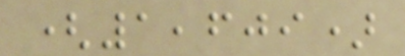(1,609)
